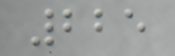225
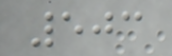503
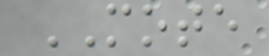MOTE
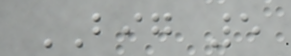BIG 5
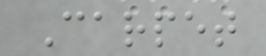Carpet
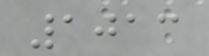1013
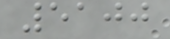5100
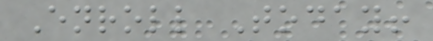Enroll Today!
